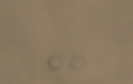-
